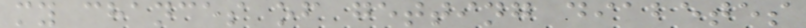my chances of getting diabetes
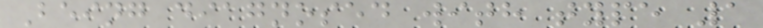Being diagnosed with type 1
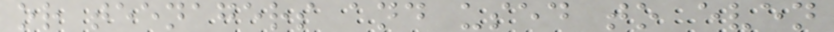or teenagers and used to even
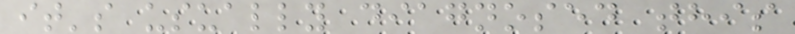it's usually diagnosed this
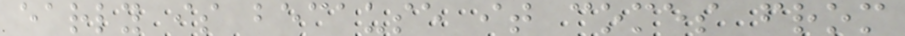early is because it comes from
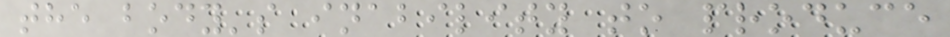the body's inability to produce
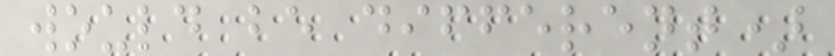would be different)
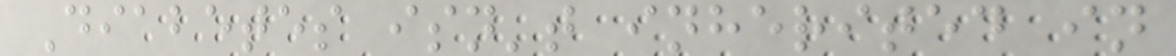Diabetes isn't inherited in
